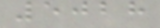5028
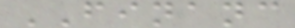FINANC
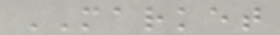MARKET
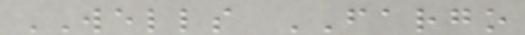WELLS FARGO
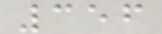356
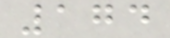174
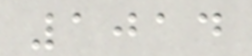1014
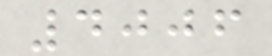4006
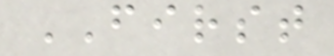FIRST
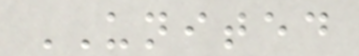UNITED
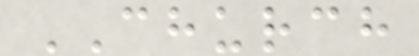CHURCH
